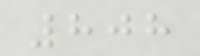808
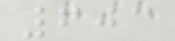603
